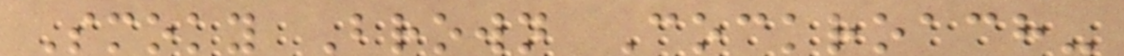Smoky Brown Cockroach-
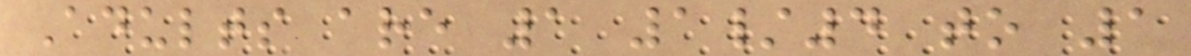Adults are 1 1/4 to 1
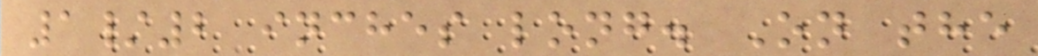1/2 inches long. On the
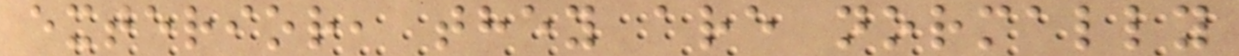exterior, they are normally
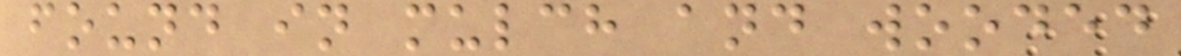found in mulch and wooded
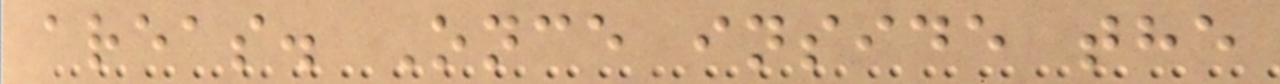areas. Once inside the
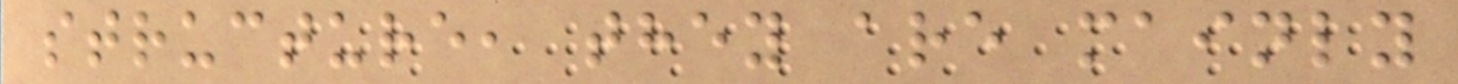structure, they are mainly
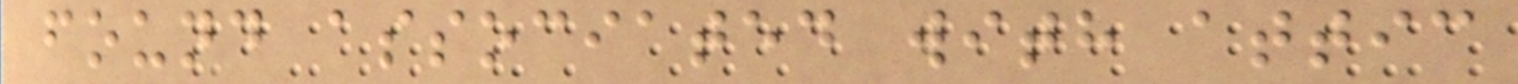found associated with attic
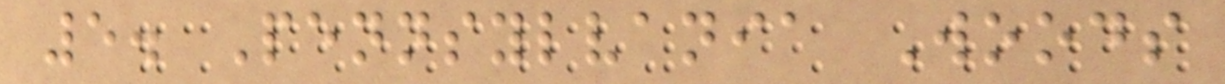5. Pennsylvania Woods
